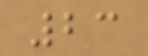23
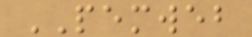PEMWEB
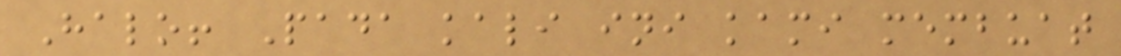Halo! Pada kali ini kami membuat
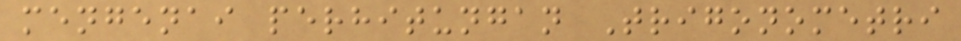mengenai perhitungan Trigonometri
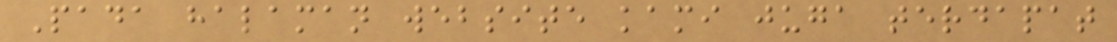Pada halaman website kami juga terdapat
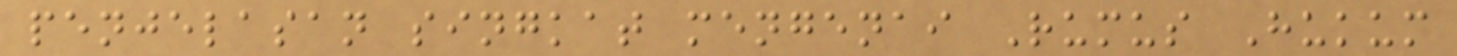penjelasan singkat mengenai Rumus Hukum
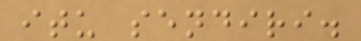itu sendiri.
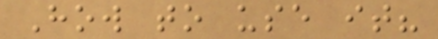How to use it?
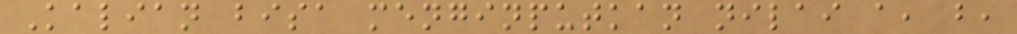Kalian bisa menginputkan nilai a, b,
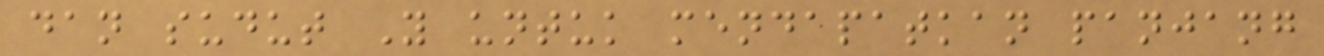dan sudut Y untuk mendapatkan panjang
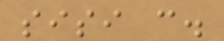sisi c.
